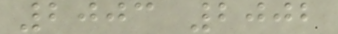2003 2002
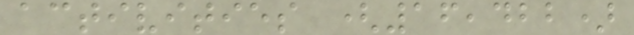activities (16,422)
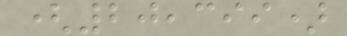(20,399)
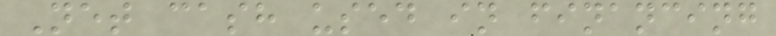Net cash used in financing
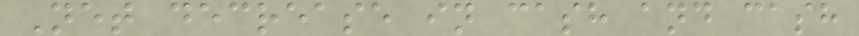Net decrease in cash and cash
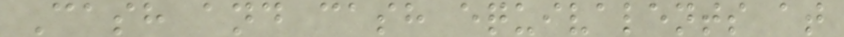Cash and cash equivalents at
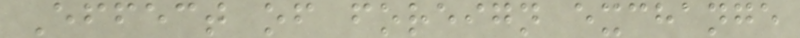Effect of foreign exchange
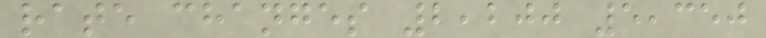rate changes 2,200 5,350
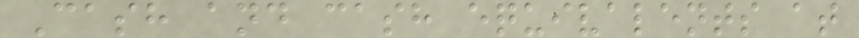Cash and cash equivalents at
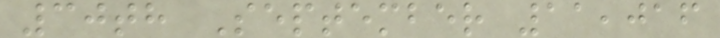30th September 11,016
